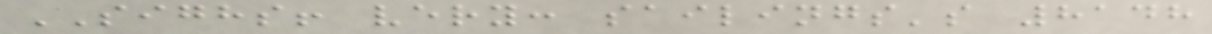SIGHS! very: sailings's 8148
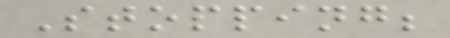Stopping;
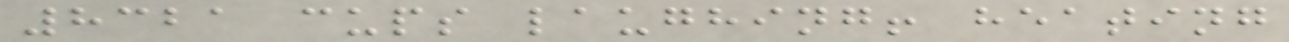8321 cups laughing! heating
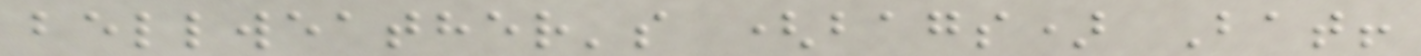bellweather's (bags) Bat!
